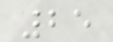25
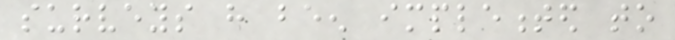surveys have been implemented to
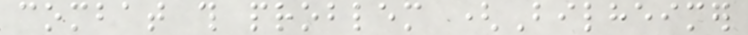combat this problem (Bilheimer
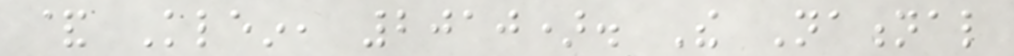& Klein, 2010). The National
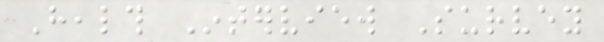Health Interview Survey
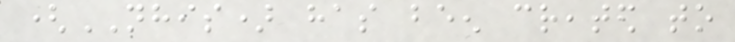(NHIS) has been created to
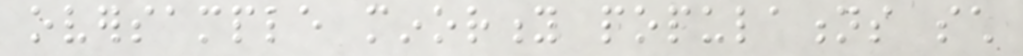oversample minority populations such
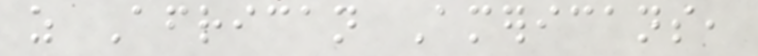as African Americans,
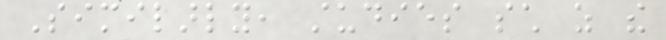Similarly, studies such as the
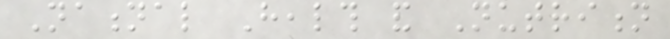National Health and Nutrition
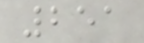251
